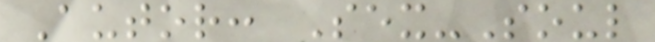Autor: Sex-Soul
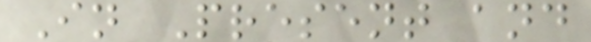In Present and
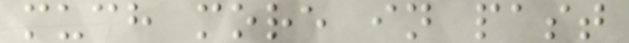much more in past
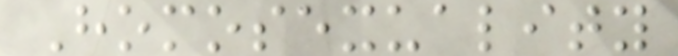Homosexuality
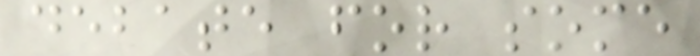debate for some
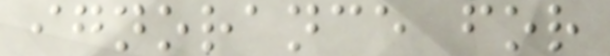ignorance for
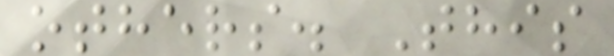others. This
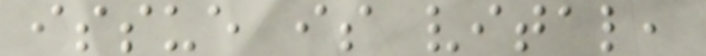issue is vital,
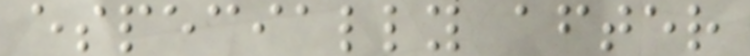especially after
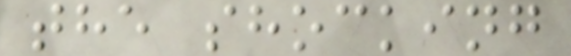the shocking
